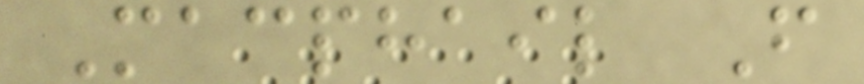Macphail F
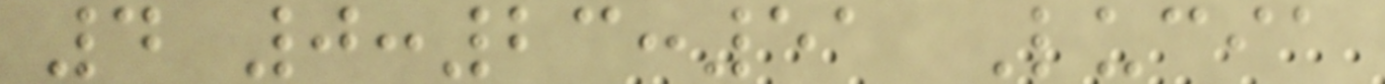4 0:23:51 Lucia
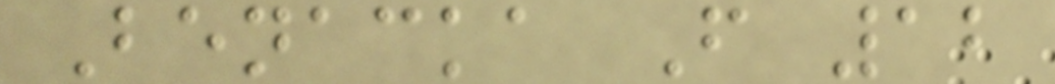Benacka F 12
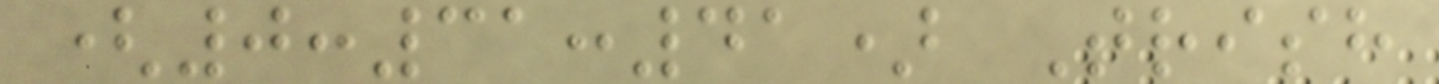(0:31:41) Trish
